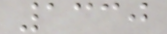1330
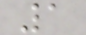1
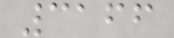3166
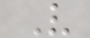V
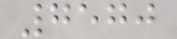7570
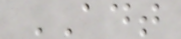ADT
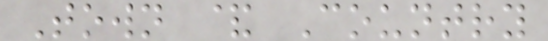Town & Country
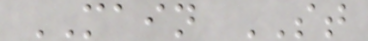MAIN ST
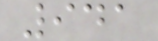941
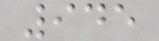945
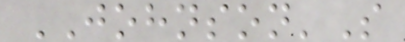JOHNSON'S
